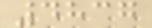4837
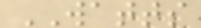WATTS
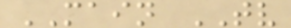MAIN TV
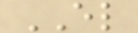EL
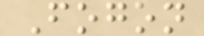Fogon
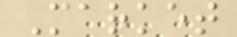Market
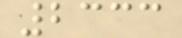2333
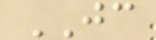JC
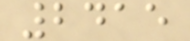2415
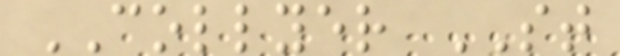COLLYER ST
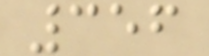356
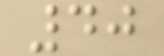40
